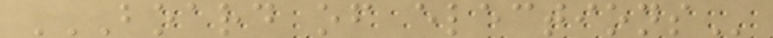BOARD OF ELECTIONS
